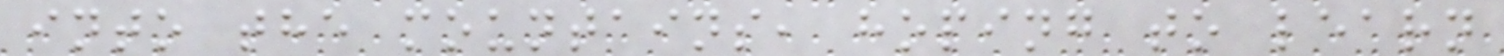into the mountains, hoping to learn
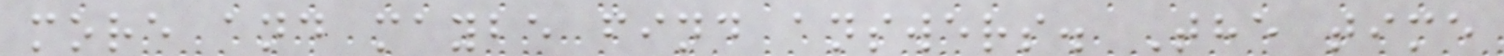more and maybe find answers. The time
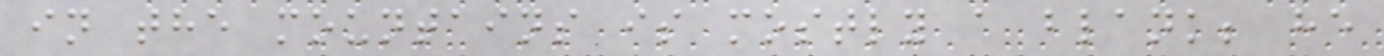in the mountains is mostly a blank; he
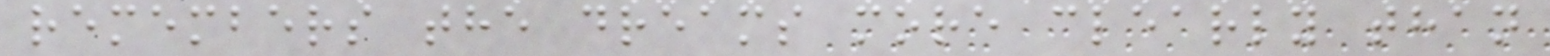remembers the dreams more clearly than
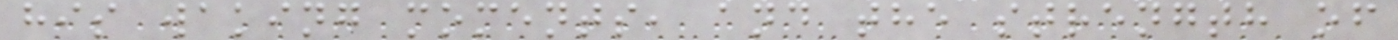his waking moments, and the strength of
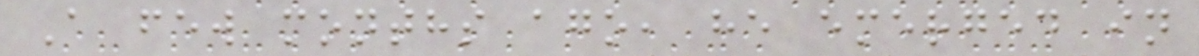A few months ago, he emerged in
